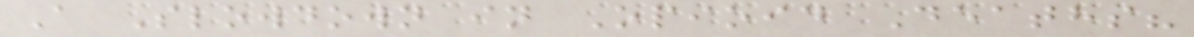A Slowdown in Opioid Deaths?
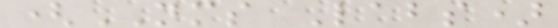(NMS Labs)
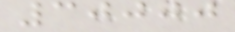30000
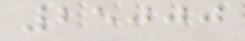25000
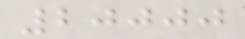20000
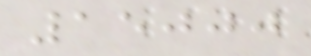15000
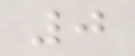0
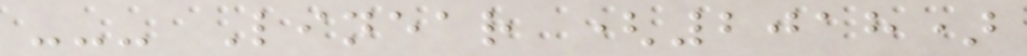--- Linear (2018)
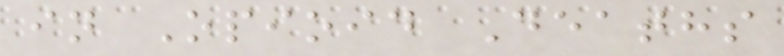in Opioid Deaths
